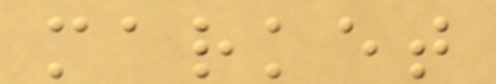market
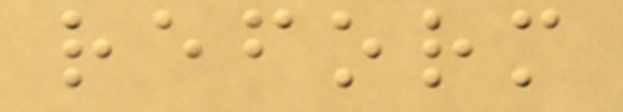reform
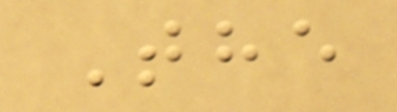The
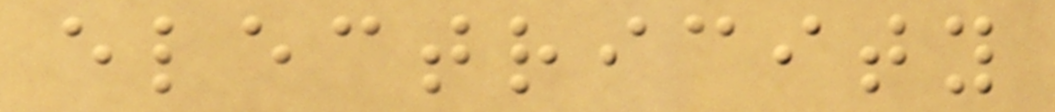electricity
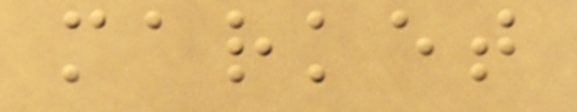market
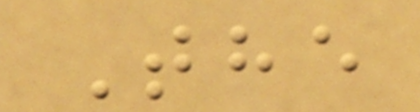The
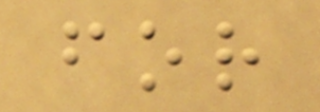for
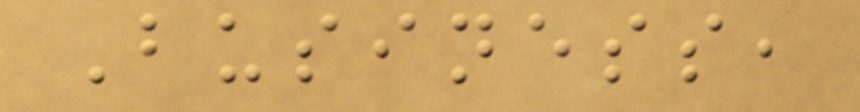Business,
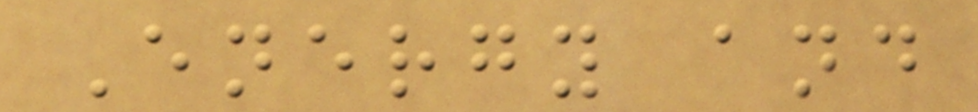Energy and
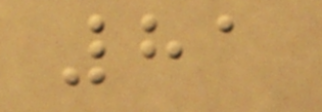81
